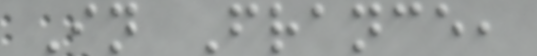In France,
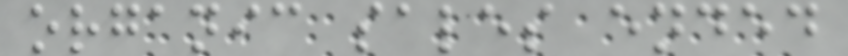organic sales ended
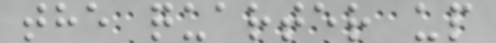the quarter up
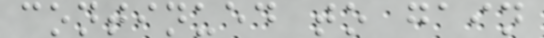continued to gain
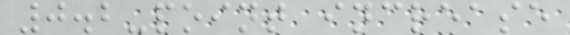0.2-point increase
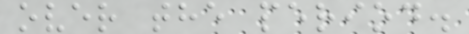over the period.
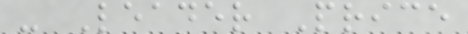- Leader Price
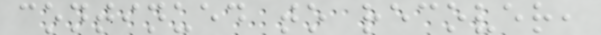continued to recover,
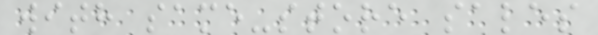with same-store sales
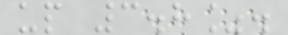up 3.8%.
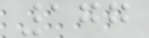177
